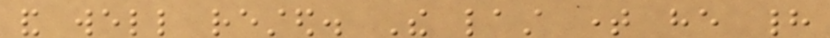and well rested. The last time he had
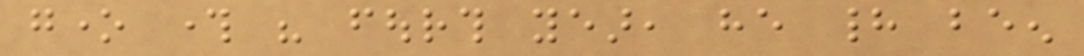gone through his fourth year, he had been
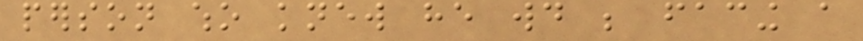person who knew he would be facing a
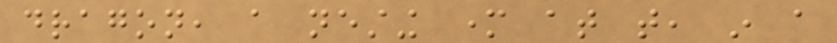dragon, a nesting mother at that, in a
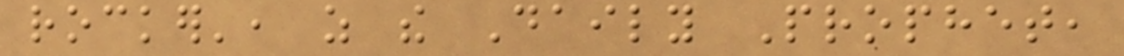rocker', as the Daily Prophet,
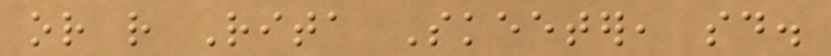or rather Rita Skeeter, said.
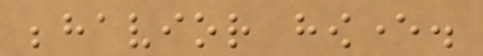behavior however.
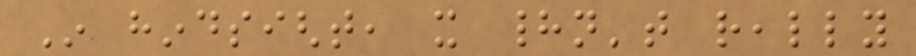In hindsight, it hadn't really
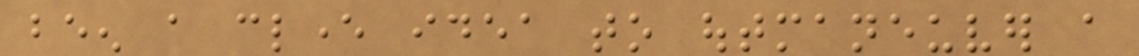been a clever idea to outmaneuver a
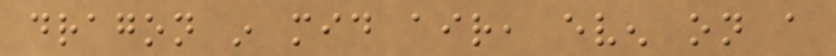dragon in mid air, even on a
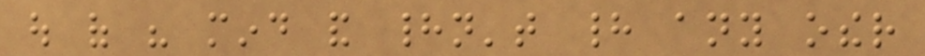out of his mind and hadn't had any other
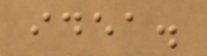idea.
